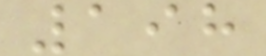198
